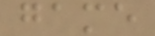game
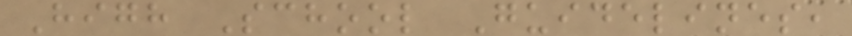High School Guidelines,
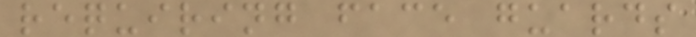requiring face guards
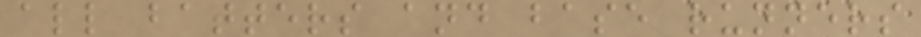all batters and base runners
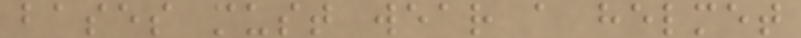bases must wear a helmet
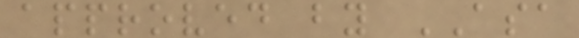approved by ASA
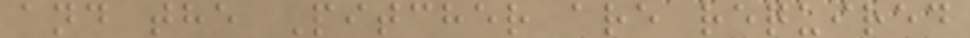and the Pitcher are required
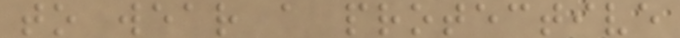to wear a protective
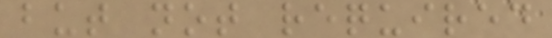but not required
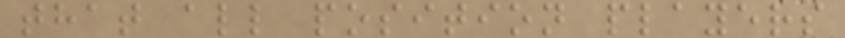that all position players
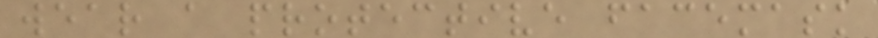wear a protective facemask
